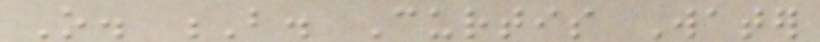O. B. Curtis Water
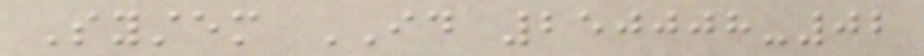System ID 250008-02
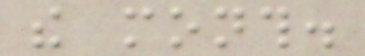the month.
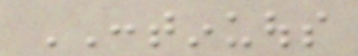CONTINUOUS
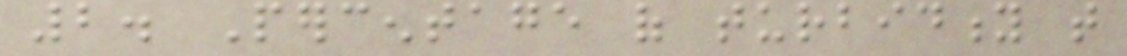2. Percentage of turbidity that
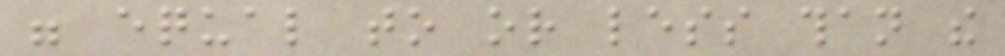were equal to or less than the
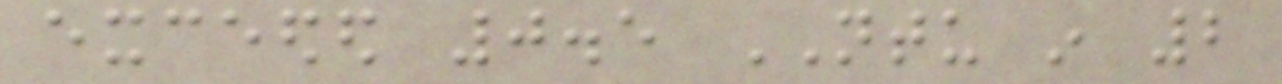exceeded 0.5 NTU in 2
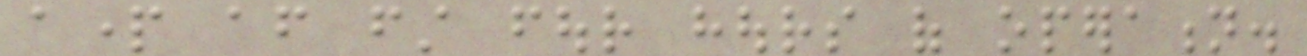apart after first four hours of operation.
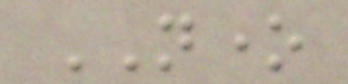NONE
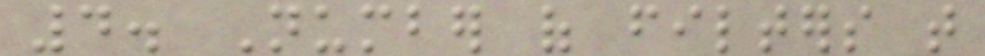4. Number of filters that
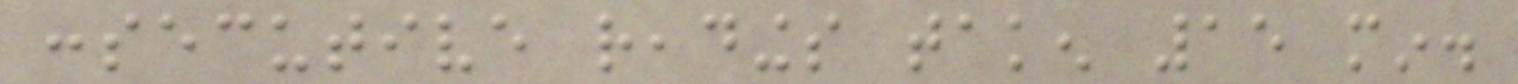consecutive readings taken 15 min.
